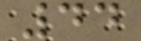44
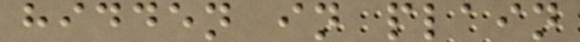hidden in plain
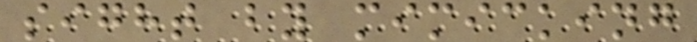sight by mimicking
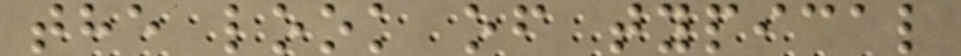the look of typical
